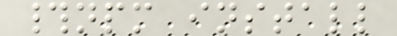#npm install
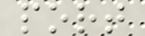port
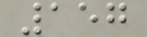157
